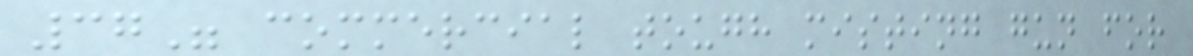37" commercial tough misting gun for
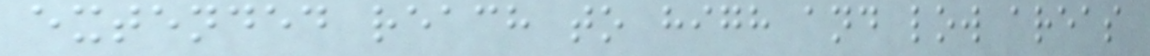extended reach to high and low areas
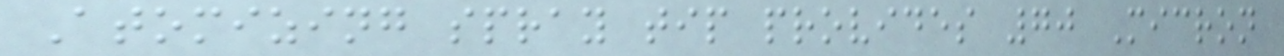Atomizing spray tip provides 70 Micron
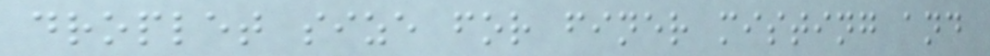droplet size for finer misting and
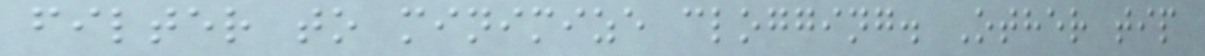filter to minimize clogging. Other tip
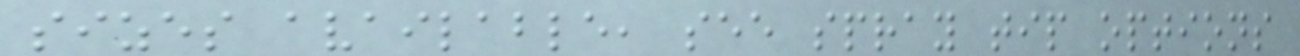sizes available, see spray tip options
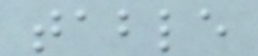table
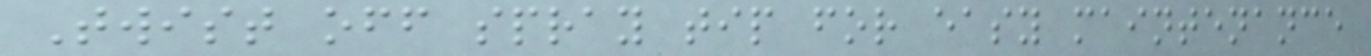Twist off spray tip for easy maintenance
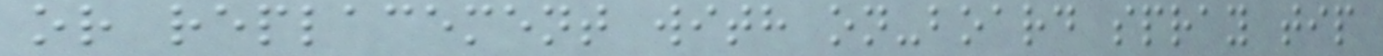or replacement with on-board spray tip
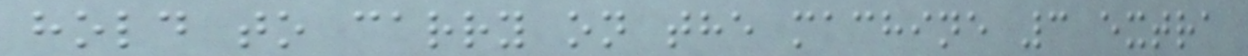hold to carry on the machine 3 extra
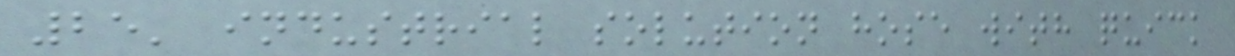25' industrial solution hose with quick
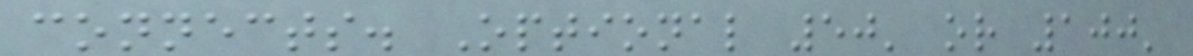connects. Optional 50' or 100'
